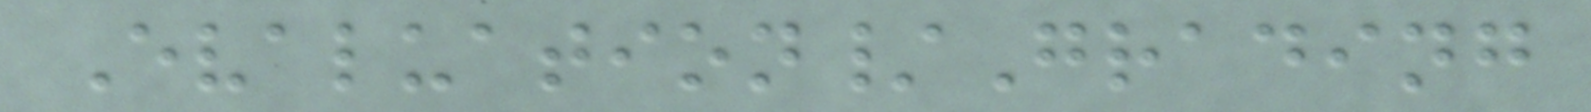Evaluation/Grading
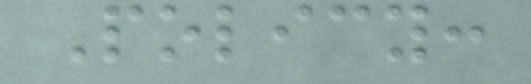Policy:
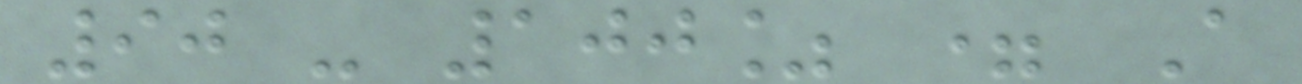90 - 100% = A
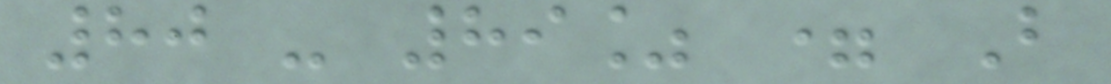80 - 89% = B
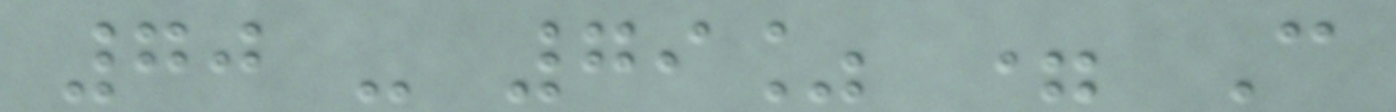70 - 79% = C
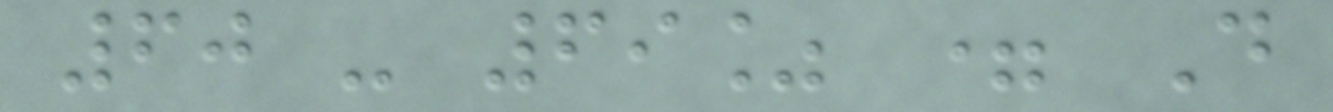60 - 69% = D
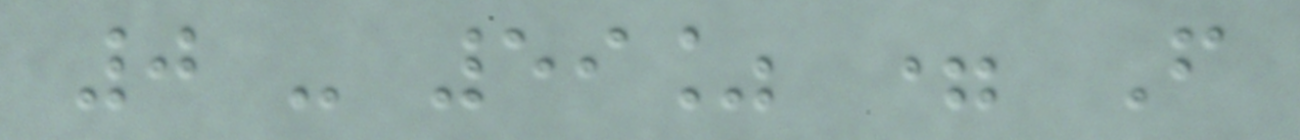0 - 59% = F
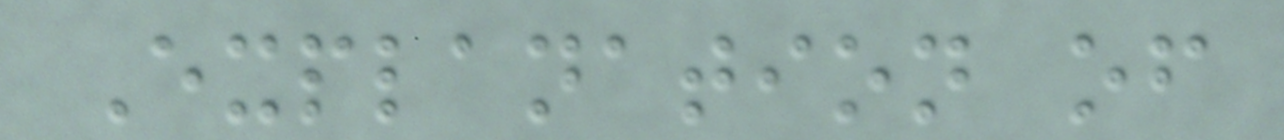Explanation of
